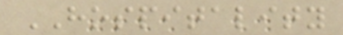HOSPITALITY
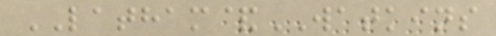LATHAM&WATKINS
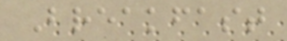Breakfast
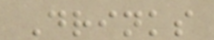Drinks
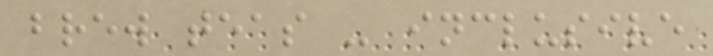brew teas - inclusive
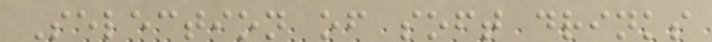Selection of soft drinks
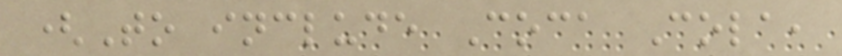(To include Coca Cola,
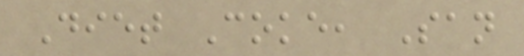Diet Coke, San
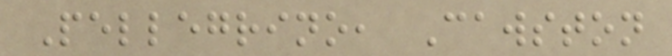Pellegrino, Cawston
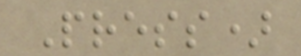Press)
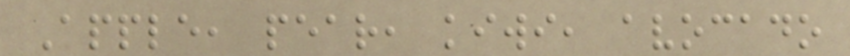Apple, pear, kiwi, avocado
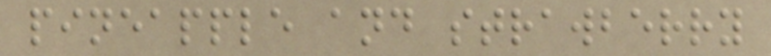pineapple and strawberry
